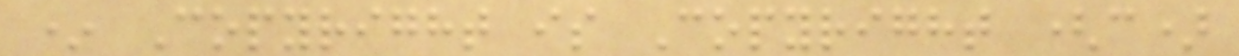* Copyright is Copyright (c)
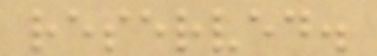reserved.
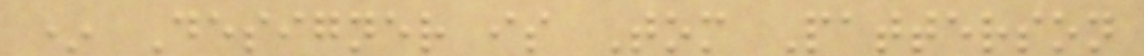* Designer is Tom Patterson
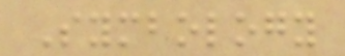Symbology
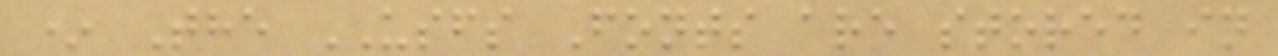* The USFS Fonts are stored in
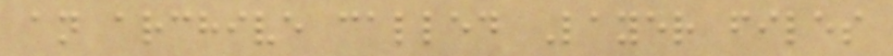an archive called Layer files
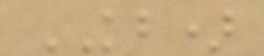KB)
